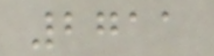2711
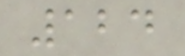124
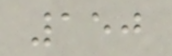150
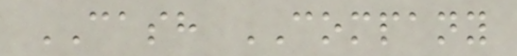CASH COMPANY
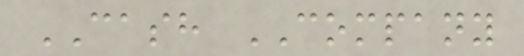CASH COMPANY
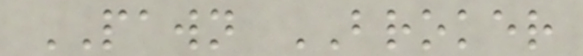PAWN BROKER
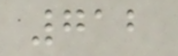712
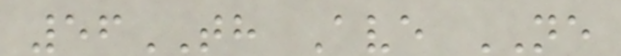56TH Ave NE
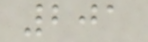201
